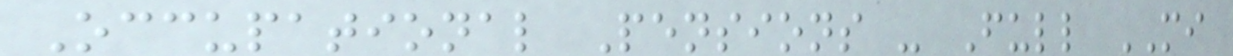Occupational Pensions - Full MI
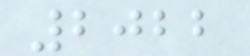2022
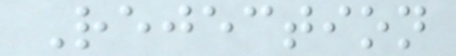Rejection
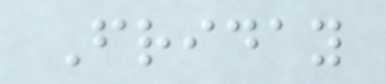Friday
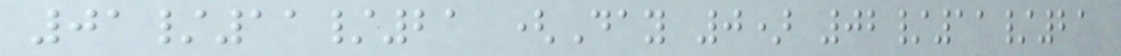01/11/21 (Day 0) 02/11/21
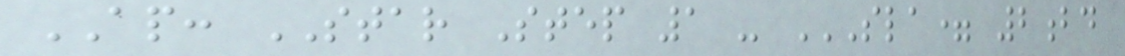AP: STAR Step 1 - SLA= 2BD
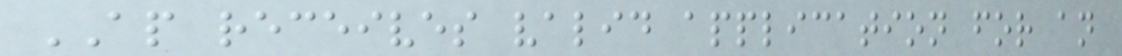AP receives valid application for an
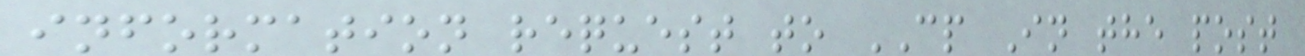information request to CP In the post
